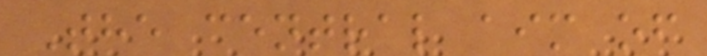The central aim of
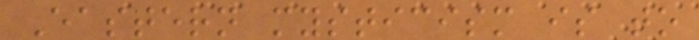Eastern mysticism is to
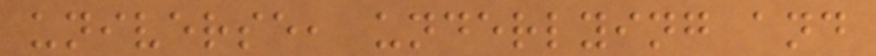universe, underlying and
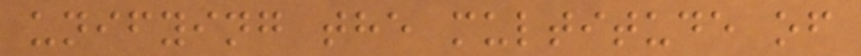unifying the multitude of
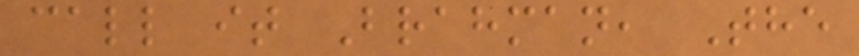call it Brahman, The
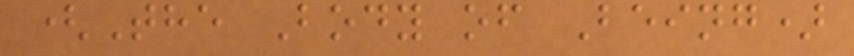(The Body of Being)
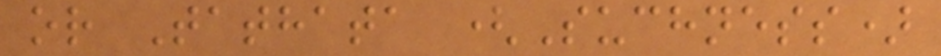or Tathata (Suchness)
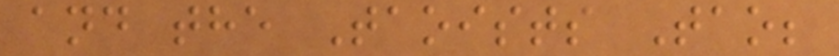and the Taoists Tao;
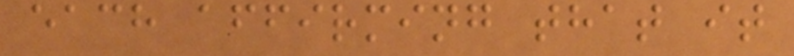each affirming that it
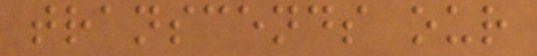transcends our
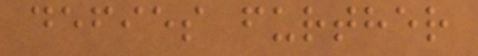defies further
